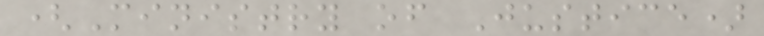(Ministry of Justice)
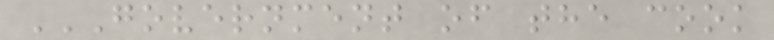GOVERNMENT OF THE COOK
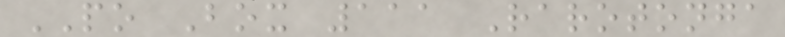PO Box 111 Rarotonga
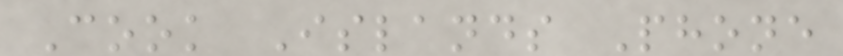Cook Islands Phone
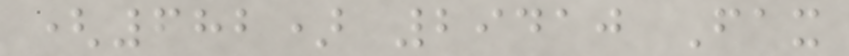(682) 29410 Fax
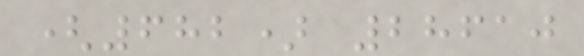(682) 28610
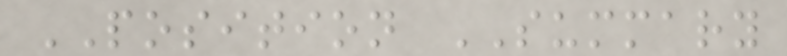POSITION SUMMARY
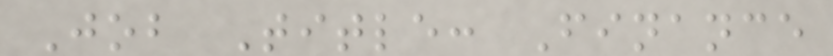Job Title: Finance
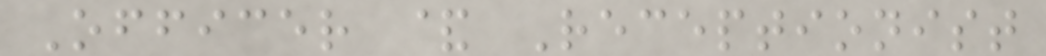Officer & Receptionist
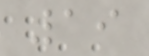19
